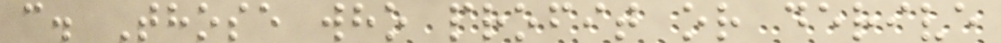c. Those who profit or derive
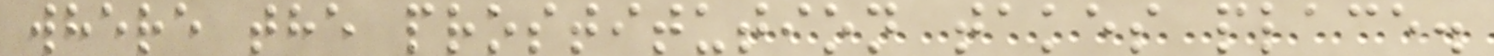where the prostitution takes place.
